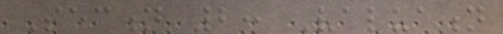Section 2: Valuation
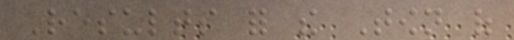Results for the Town of
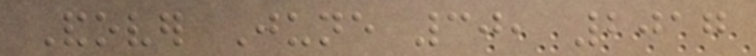Andover June 30, 2017
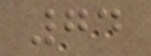74
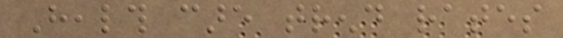Health care trend rates
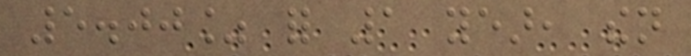5.00% for 1 year, then
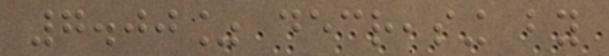7.00% decreasing by
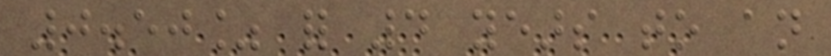0.50% for 4 years to an
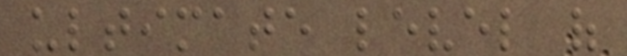ultimate level of
